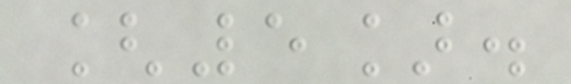[5].
